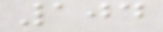104
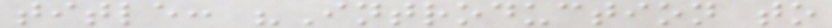title: "Introduction to
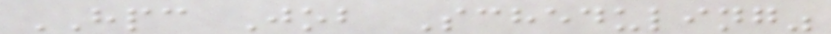HPC Job Scheduling"
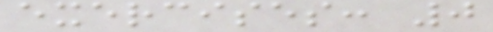exercises: 0
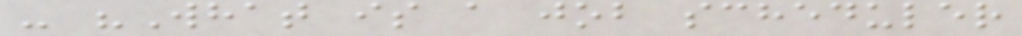- "What is a job scheduler
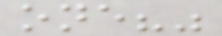one?"
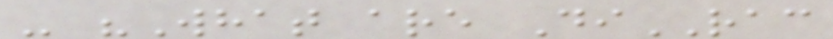- "What are DiRAC
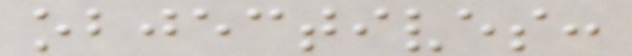objectives:
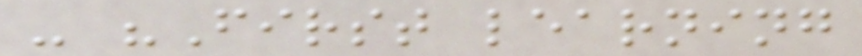- "First learning
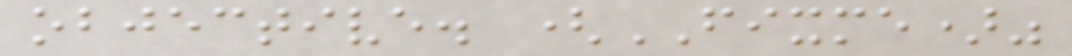objective. (FIXME)"
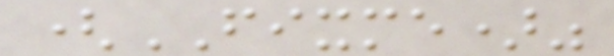(FIXME)"
